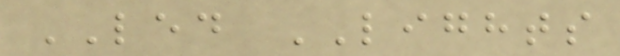LED LIGHTS
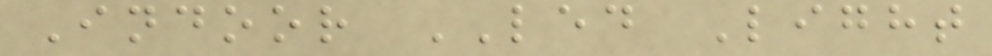Indoor LED Light
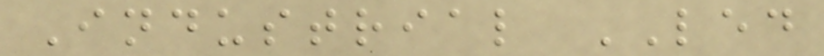Industrial LED
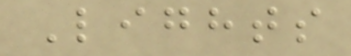Lights
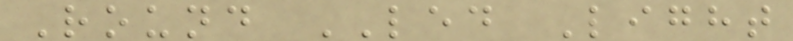Round LED Light
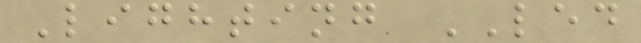Lighting LED
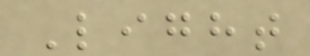Light
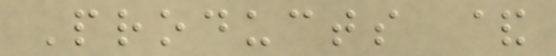Products &
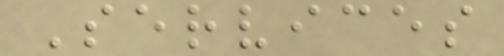Services
